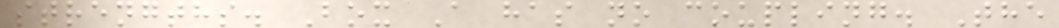strengths. Box A has no coupling. The
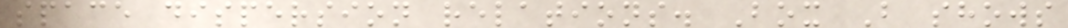space dispersion relations. Box B shows
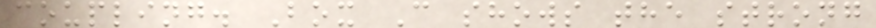coupling. Box C shows the strong
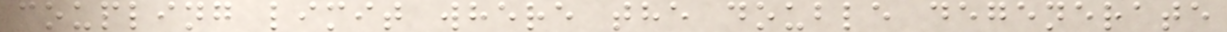coupling limit where the double degenerate
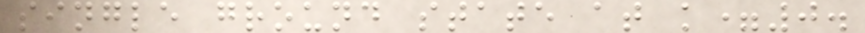single ground state at k=0.
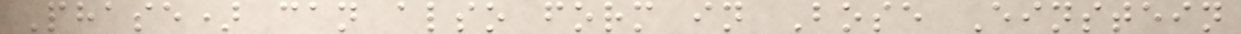Phase) can also form in Bose Einstein
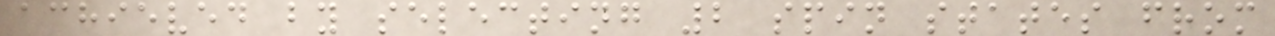achieved by selecting 2 spin states from
